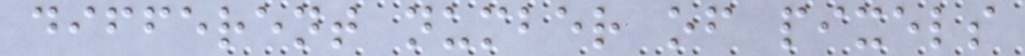different number of pixels
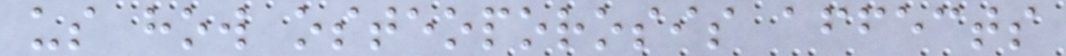us how osteoporosis affects
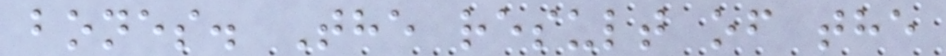bones. The result of the
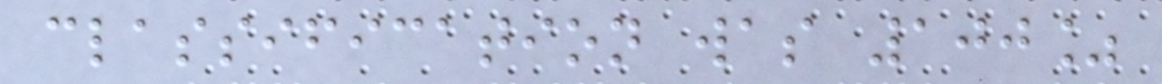classification was 100%
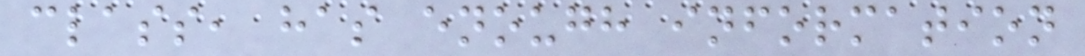class, has enough information
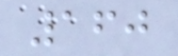160
